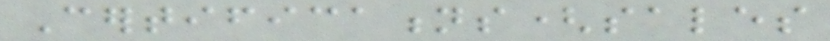Certifications(sales
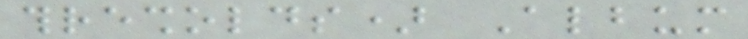thresholds) Album
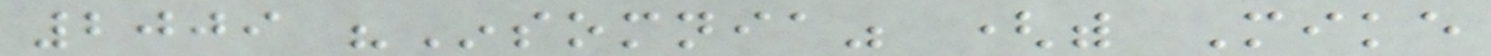2009 "Insomnia" (with Mike
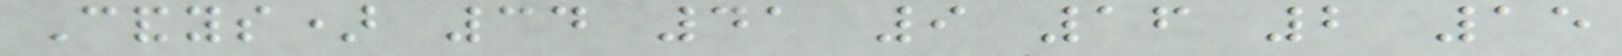Candys) 34 41 9 16 2 15
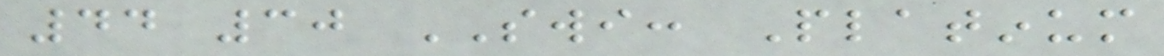44 30 SWI: Platinum
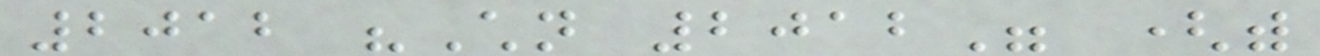2012 "Children 2012" (with
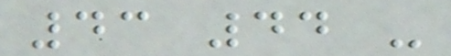43 44 -
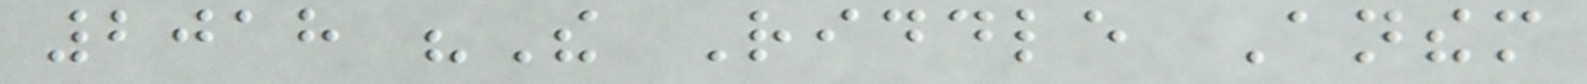2018 "The Riddle Anthem
